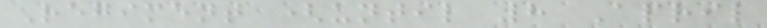Regiment (until 8 April
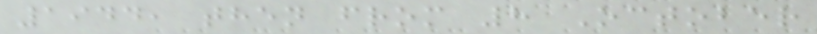1944, then from 8 October
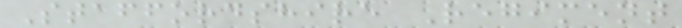Staffordshire Regiment
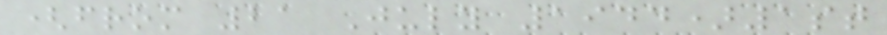(from 21 July 1944)1st
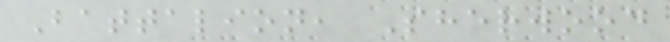Battalion, Sherwood
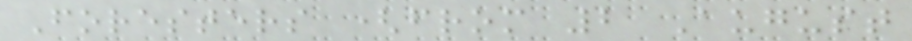Foresters (from 2 August
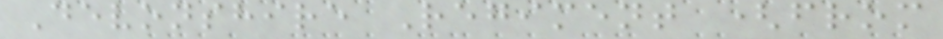Devonshire Regiment (from
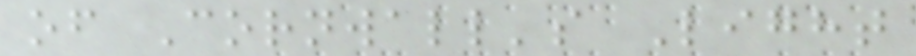of Cornwall's Light
